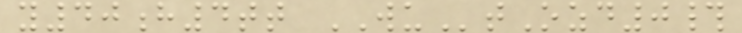y40h4tt WUtOzd0#
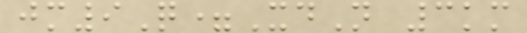jm9Q=XdN 3km
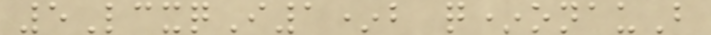5LcxqI1*b q*onauB
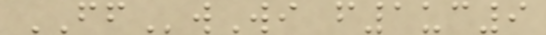FFwWi f1uc9
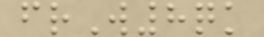frW8qk
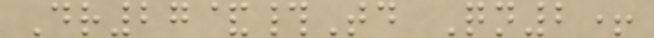Dr27&#Td Qn2+
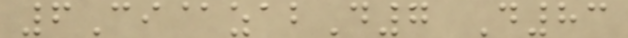6Ci@zabD7 D83
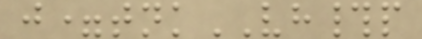j=tnkVH#p
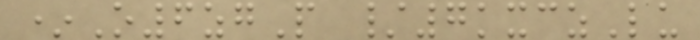*O6zgP /7kxczLu
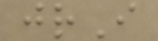jrI
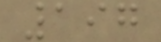197
